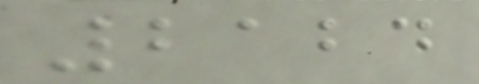2124
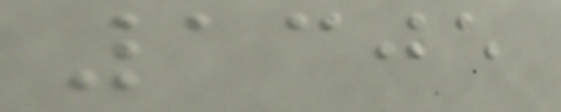1305
